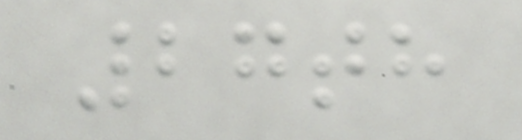27th
